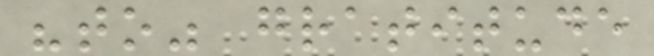"to" gratitude
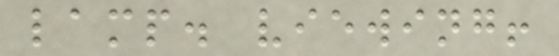lamp. viewing!
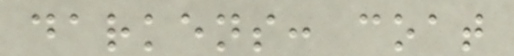darkens: coat
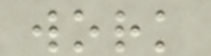work
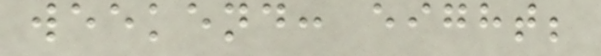weekend: eight;
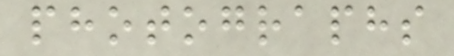photographs
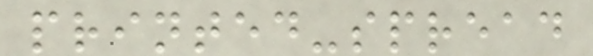printed-spread
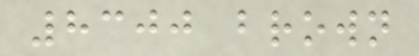8300 brown
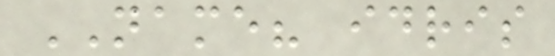NAME? idris
